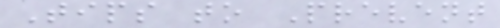Tips to Prevent
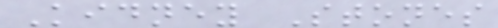Kidney Stones
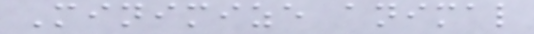Minimize animal
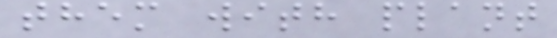them with plant
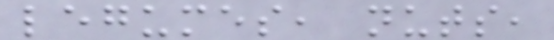legumes, nuts,
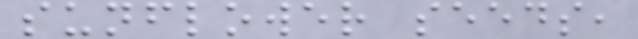sunflower seeds,
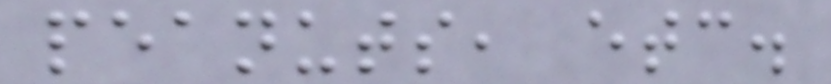peanuts, etc.
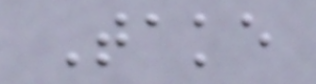Take
